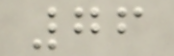76
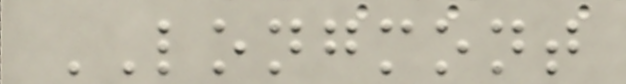LONGMONT
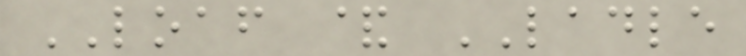LOAF & LADLE
